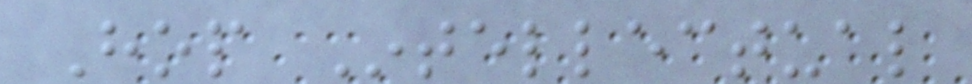Hop Intellectual
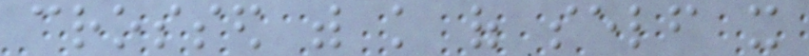crossed with knowledge of self it
